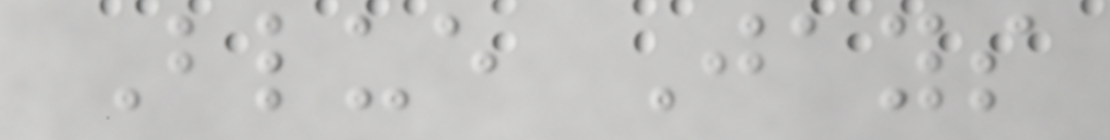Blue Jays
